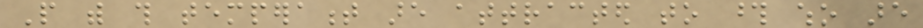People with this temperament are attracted to those who are
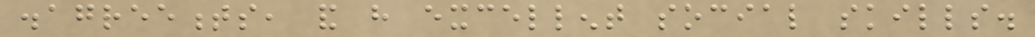disagreements, and have excellent social skills.
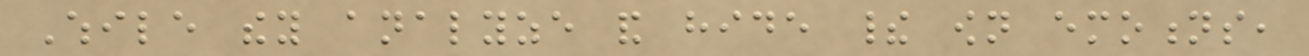While they analyze and hide their own emotions,
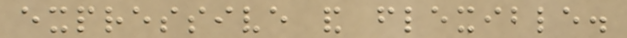expressive and flexible.
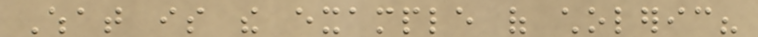What is the example of choleric?
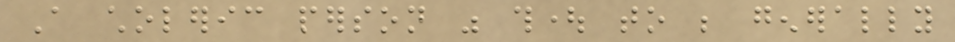A choleric person was thought to be generally
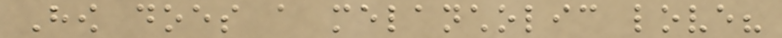How does a melancholic love?
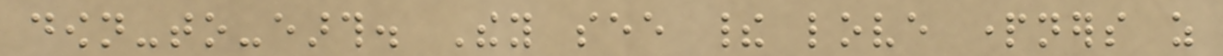down-to-earth. They see their love partners as
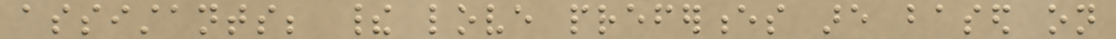assistants; their love preferences are based on
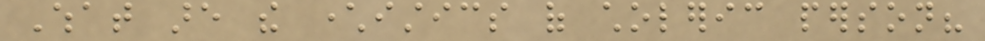What are the characteristics of choleric person?
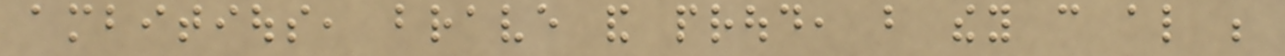ambitious, brave and proud, but they can also be
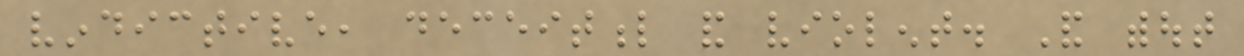vindictive, deceitful and violent. And without
